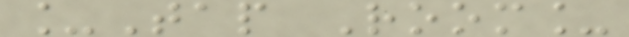_Tap Room_
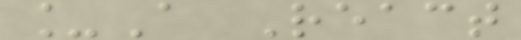_A React
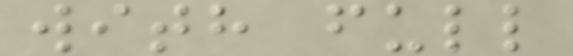with full
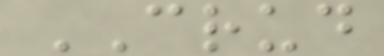CRUD
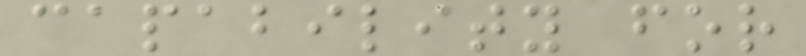capability for
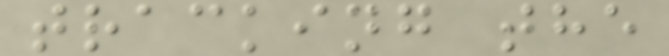tracking the
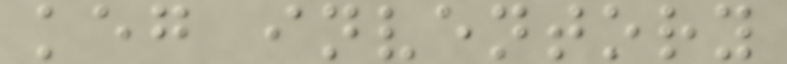keg inventory
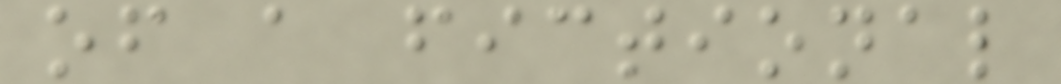of a fictional
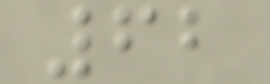62
